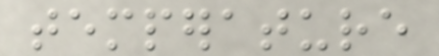temperature
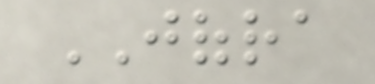JOFRA
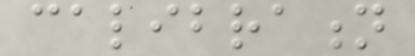calibration
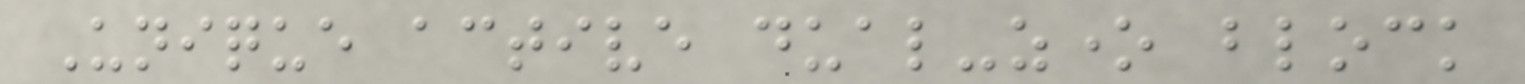Unique active dual-zone block
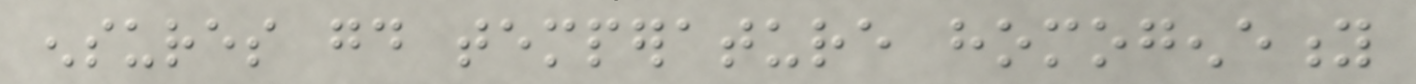ensures good temperature homogeneity
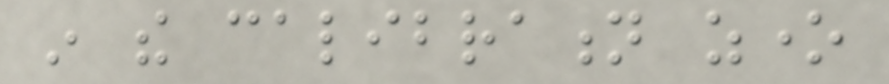in the calibration zone
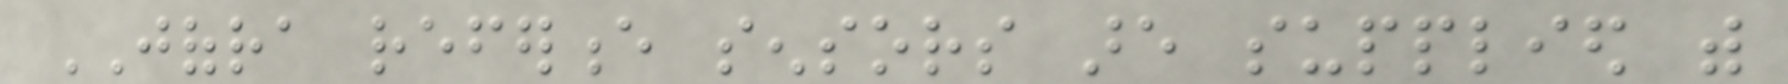JOFRA reference sensors are supplied with
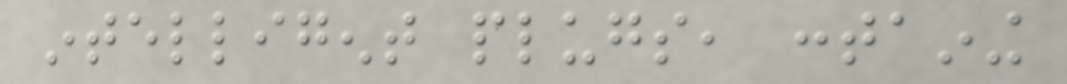intelligent plugs, containing
